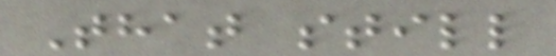That still
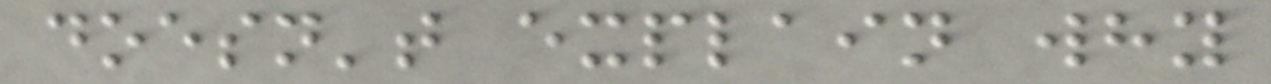doesn't explain why
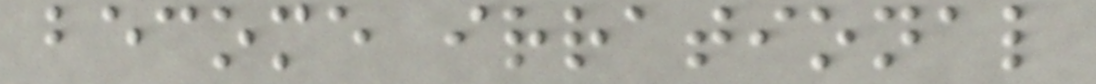become irrational
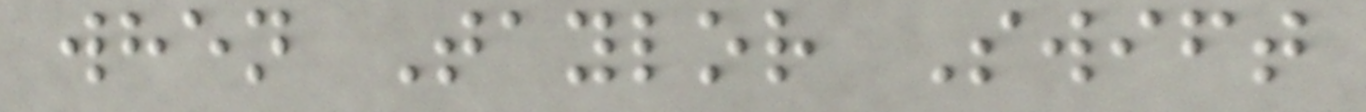when Taylor Swift
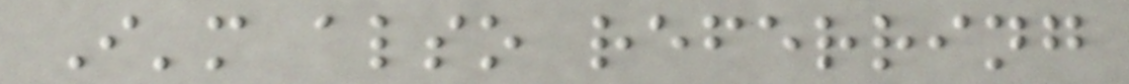I'm also referring
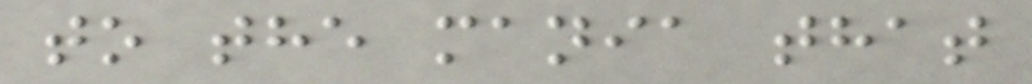to the mania that
